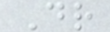Dr
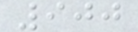900
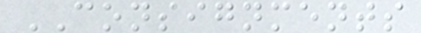CONSIGNMENTS
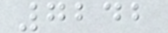7242
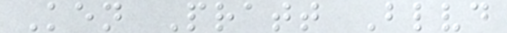Ken Pratt Blvd
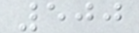500
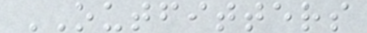OUTFITTERS
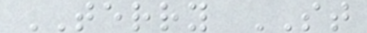TERRY ST
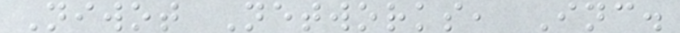Niwot Networks, Inc.
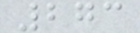273
